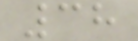38
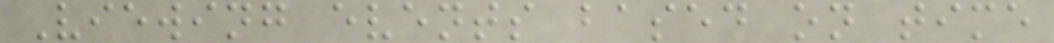Viewing events based on time
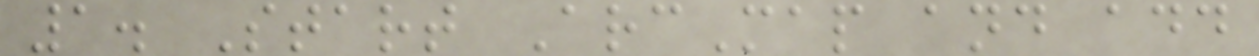1. Start ArcMap and add
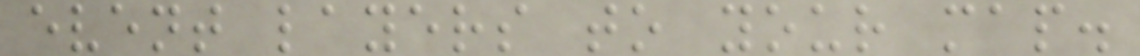event layers to your map.
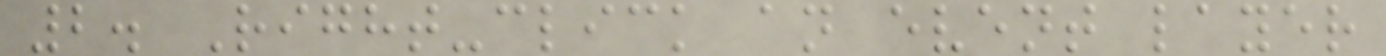2. Right-click an event layer
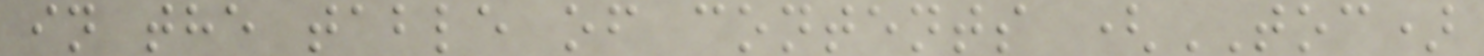in the table of contents (TOC)
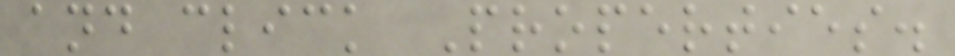and click Properties.
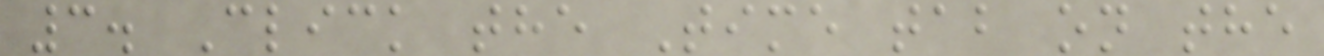3. Click the Time tab on the
